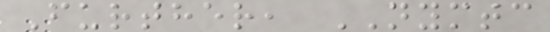Further, NYMTC
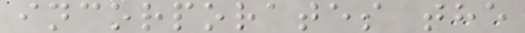incorporates the
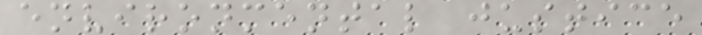environmental justice
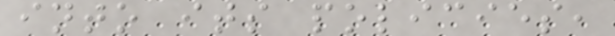into its policies,
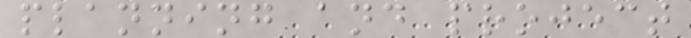planning and project
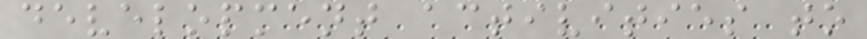development activities to
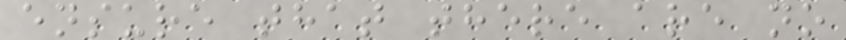ensure that there are no
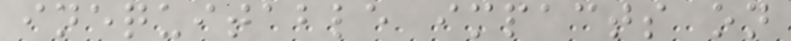inequitable impacts on
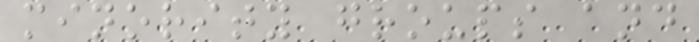minority groups and
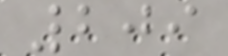209
